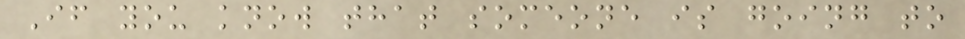If you know that someone is going to
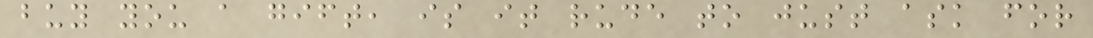buy you a gift, is it rude to just ask for
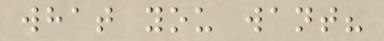what you want?
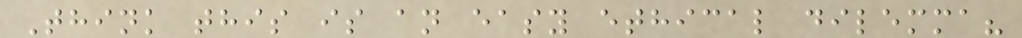Think this is an easy ethical dilemma?
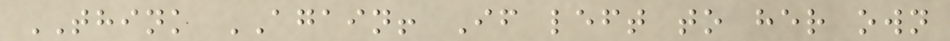THINK AGAIN! If left to her own
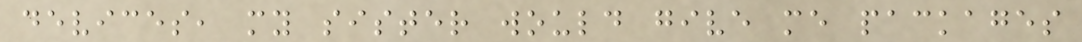devices, my sister would give me packages
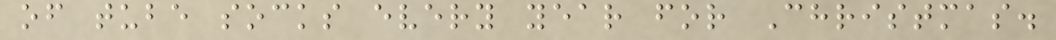of tube socks every year for Christmas.
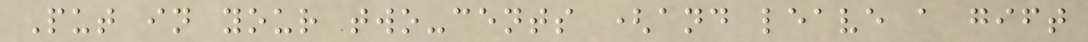Put in your two-cents (and leave a gift
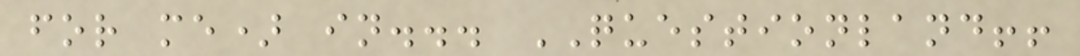for me) in... QUESTIONLAND!!
